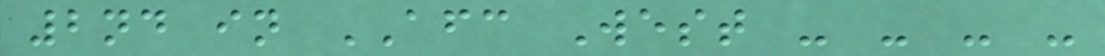2nd in AFC West - - - -
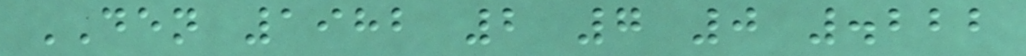DEN 1982 2 7 0 .222
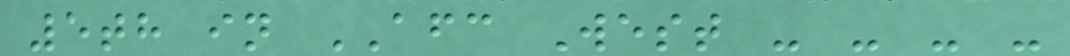5th in AFC West - - - -
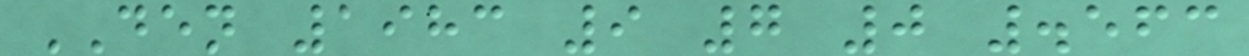DEN 1983 9 7 0 .563
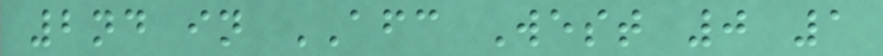2nd in AFC West 0 1
